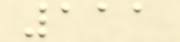111
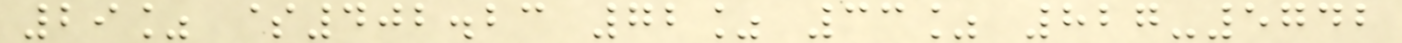29% $402.23 72% 33% 827-5742
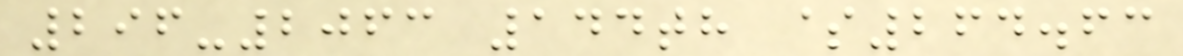296-2063 144th $264.63
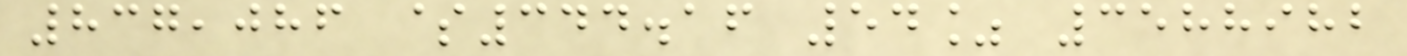837,086 $344.16 54% 3588982
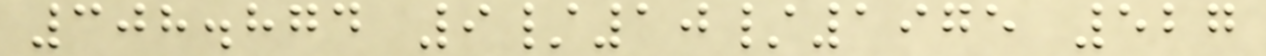308.874 9/10/1975 527
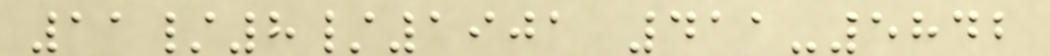11/8/1901 411-5842
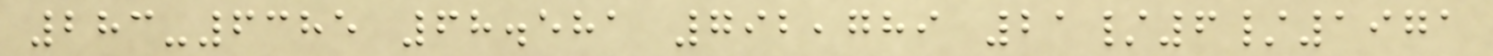283-6385 68.581 792,789 21/6/1971
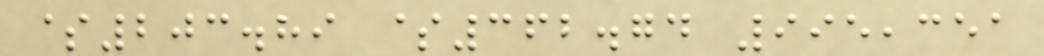$203.89 $362.74 995,351
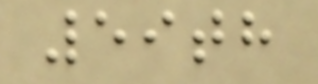59th
